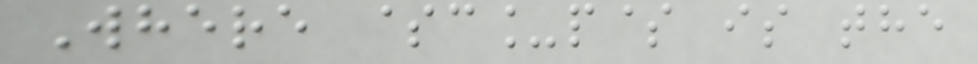Where $c_p$ is the
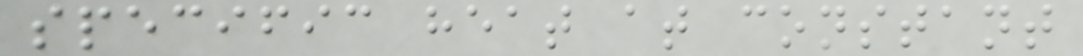specific heat at constant
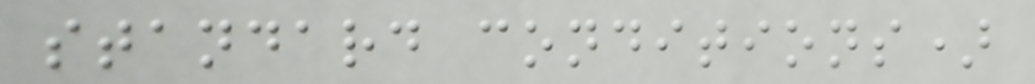standard conditions)
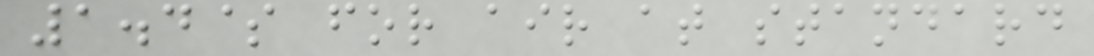1.4$ for air at standard
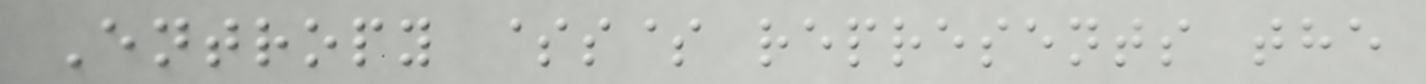Entropy $s$ represents the
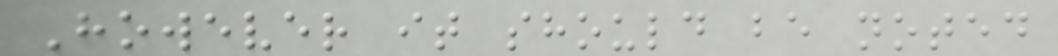However it should be noted
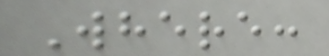Where:
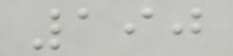190
